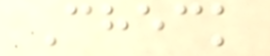Check
